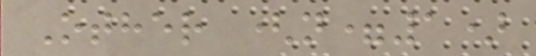Other (n=1)
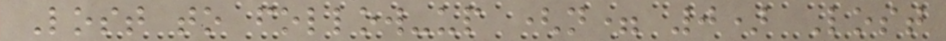Lost to follow-up (n= 0) Lost
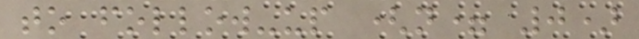to follow-up (n= 0)
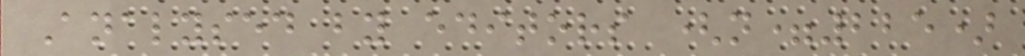Analysed by editors (n=225)
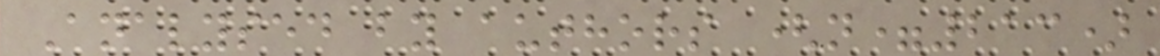Analysed by authors (n=213)
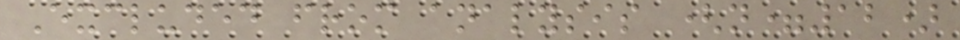Excluded from analysis (n=12)
